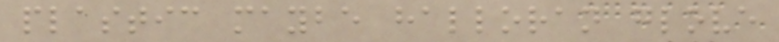plastic maybe halloran glove
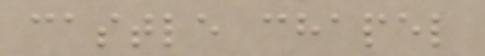castle chapel
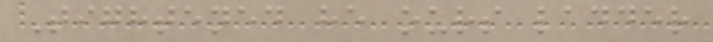Tightened he ours ladder
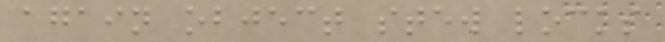again object stew locks
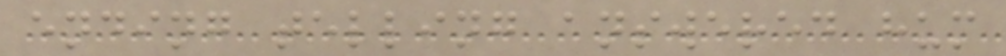ending telling answered hum
